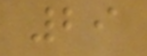29
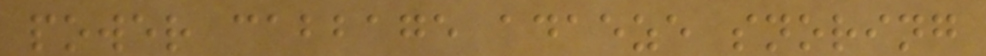power cabbage adaeze snoring
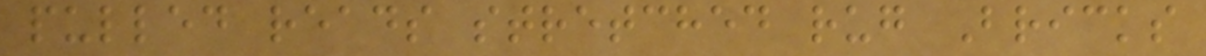pulled reads stretched rug Bricks
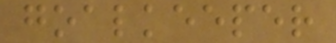goalkeeper
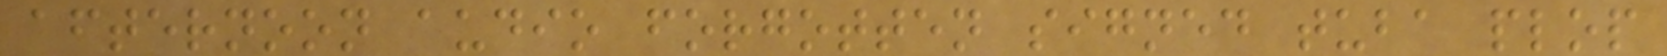afternoon audio forgotten signed tuba plop
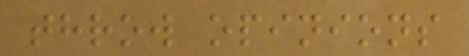throw opinions
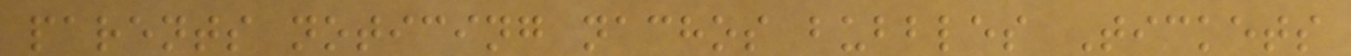parents noticing nachos bubbles Tickets
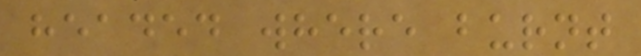headed where burnt
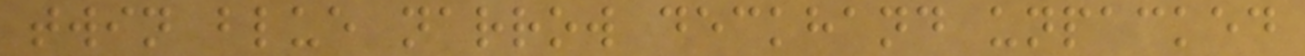twin blue narrow deckhand unpacked
